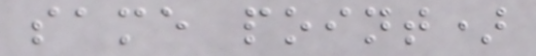same point)
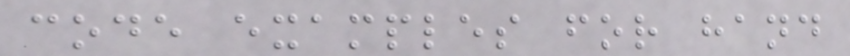code examples for hand
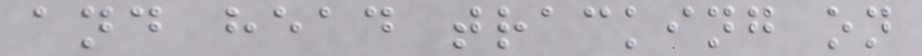and head tracking on
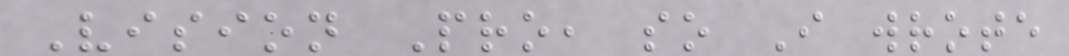Vision Pro, so I wrote
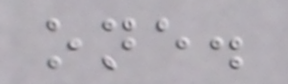one.
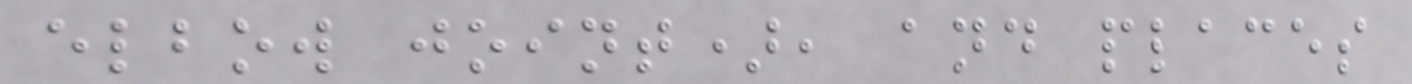elbow joint), and places
